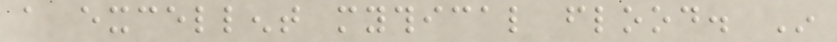a excellent mythical flood. In
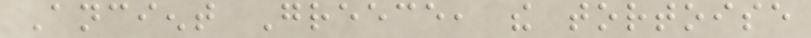Ancient Greece, the tortoise
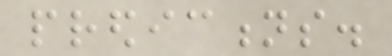predictions.
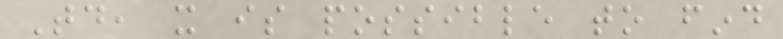Today, it is possible to find
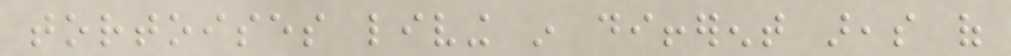tortoises living in different areas of
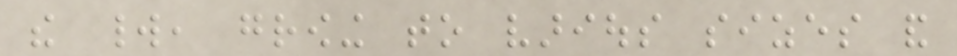the world, growing to various sizes and
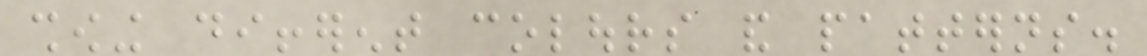showing different colours and patterns.
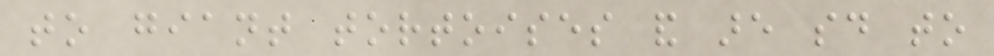to giant tortoises and are said to
